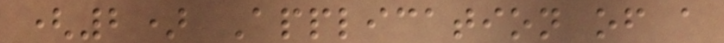(2) Application of a
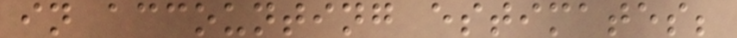in accounting estimates;
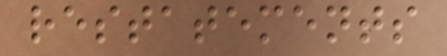restatements
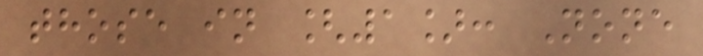those in [1]: None
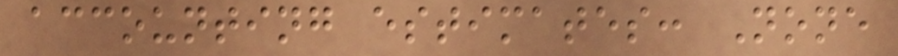accounting estimates: None
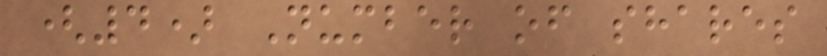(4) Number of shares
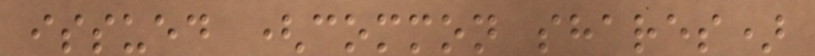issued (common shares)
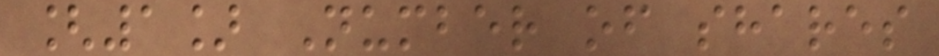[1] Number of shares
